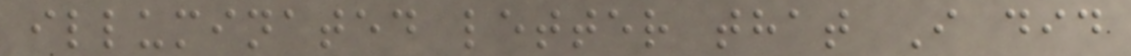illuminated letter that I did
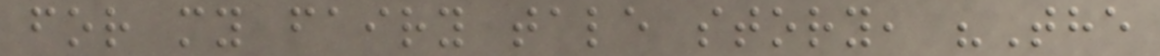for my fairy tale story, "The
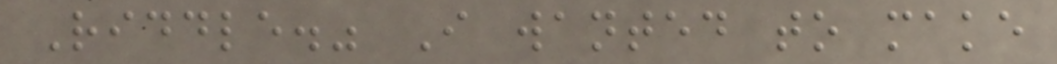Riddle." I wanted to make
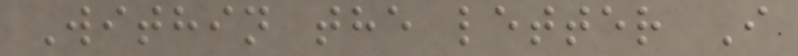Within the letter I
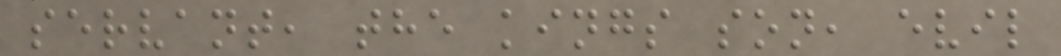servant, the kings son, evil
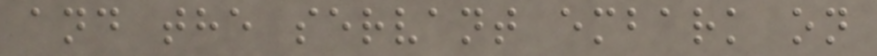and the servant embark on
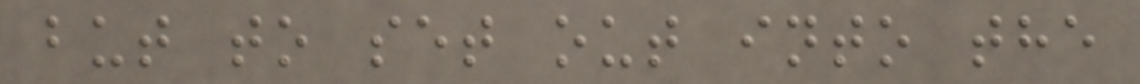but to set out into the
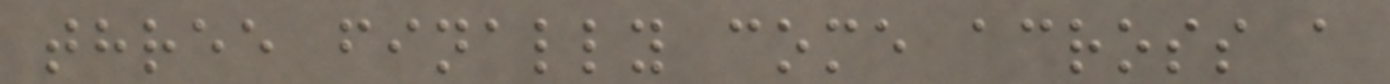three finally come across a
